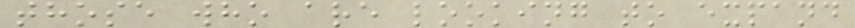those who are looking to expand
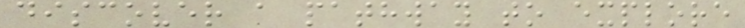discover a pathway to explore
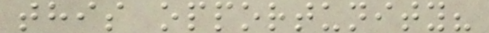this opportunity?
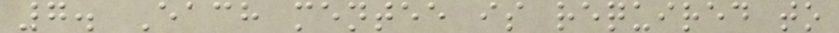7. Each mentee is required to
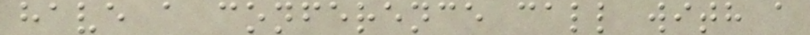have a conference call with a
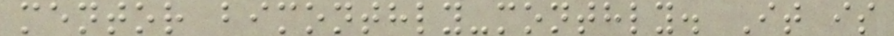mentor bimonthly-monthly. It is
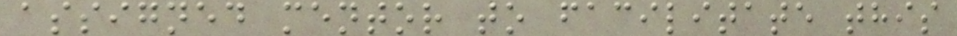assigned mentor to facilitate this
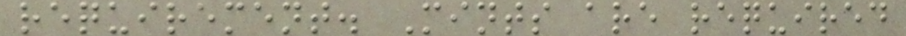requirement. Mints are required
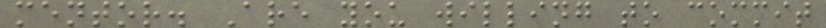mentor. Are you willing to commit
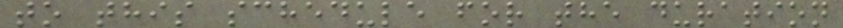to this schedule for the duration
